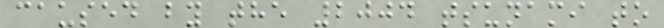caused by the 2004 tsunami to
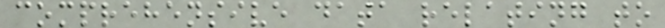comprehensive data relating to
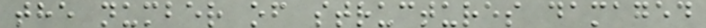the number of structures damaged
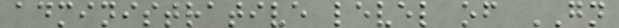administrative level of GN
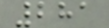281
